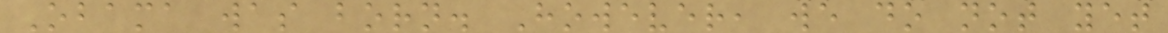Obama was born. However, we do not yet
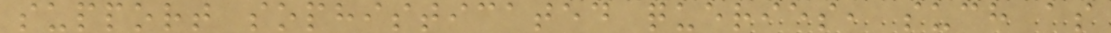support sophisticated queries, such as
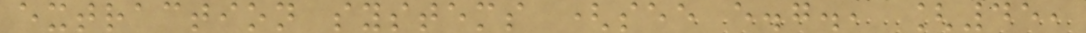extraction systems (see e.g., [45,
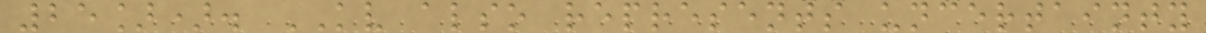25]). KV also represents uncertainty
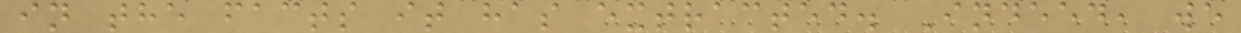in the facts it has extracted. Indeed, we
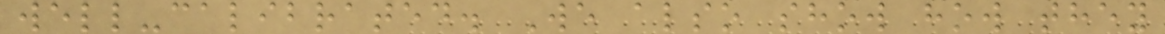well-calibrated. We also show how they
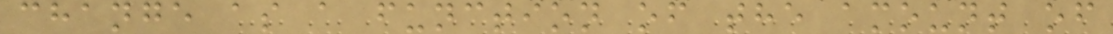change as a function of the amount of
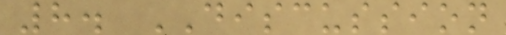8. DISCUSSION
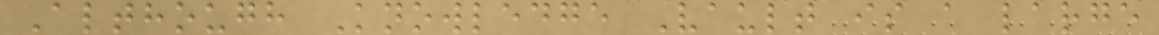Although Knowledge Vault is a large
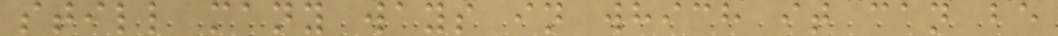still many ways in which it can be
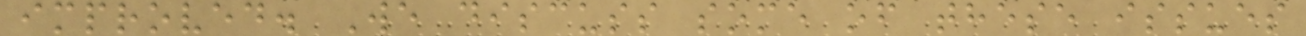improved. We discuss some of these issues
